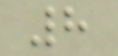8
